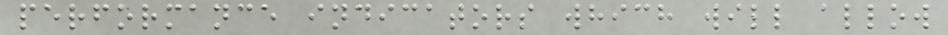performance indicators which will allow
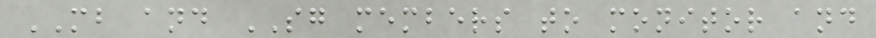MB and SG members to monitor and
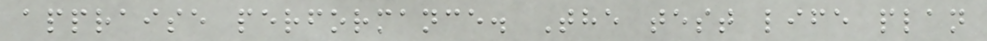appraise performance. The test life plan
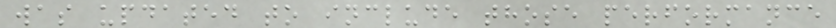was updated to include those performance
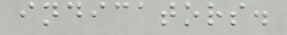indicators.
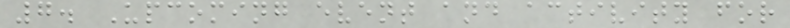7. Upcoming event and activity for
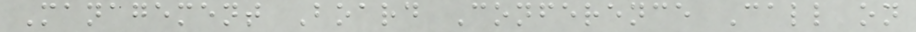Management Board Conference Call on
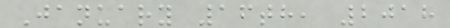January 16th, 2018
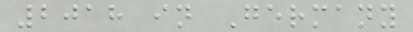2018 in Germany
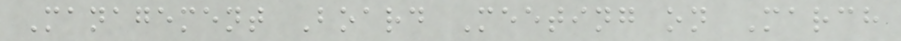Management Board Meeting on March
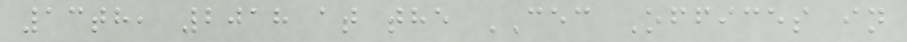13th, 2018 at the CEC Offices in
